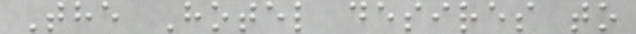The Hotel desires to
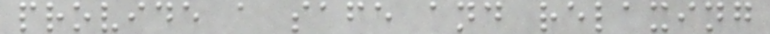provide a safe and relaxing
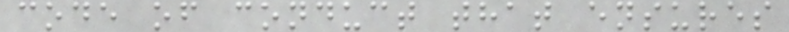code of conduct that ensures
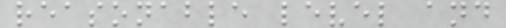reasonable level and
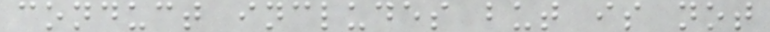conduct includes but is not
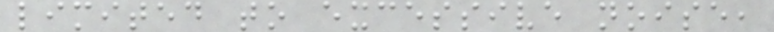limited to excessive noise,
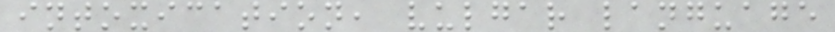intoxication, vulgar language
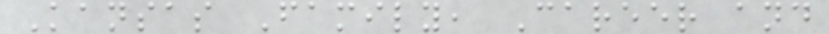Kansas Family, Career and
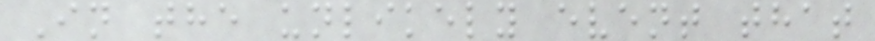In the unlikely event that
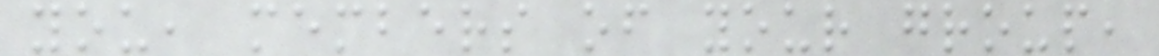you, members of your group,
